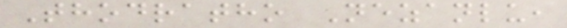Thodratho Nezanlu,
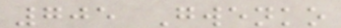705 Gwenko
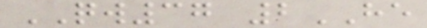QW37 2HE
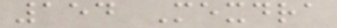154 Mexdra
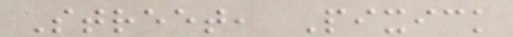Street, Pixick
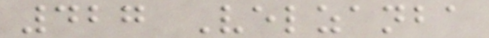427 Velzanba
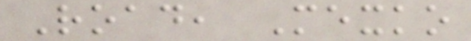Road, Mexko
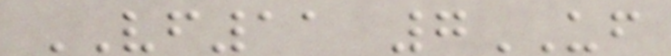VF11 7UF
